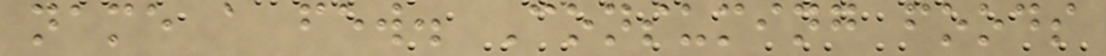name a few. Consuming foods
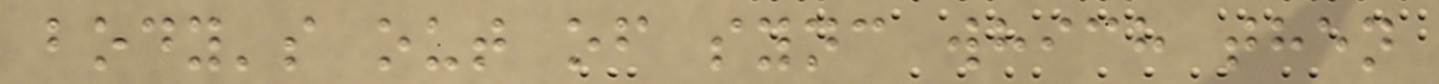body's out of sync which then
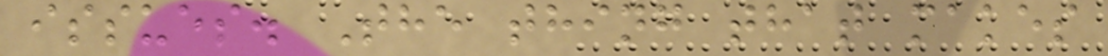issues. The thing that makes
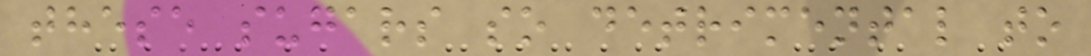these sugars so detrimental to
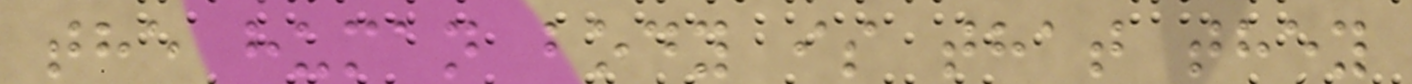the human body is that they
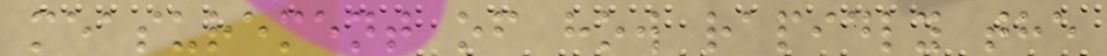measurement of how rapidly the
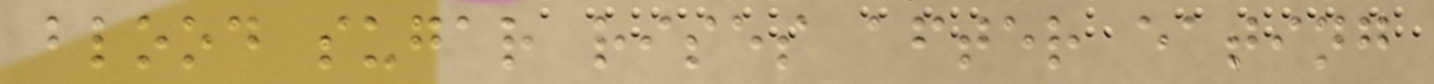blood sugar rises after eating
